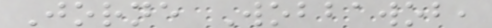Jorne Wobbawob,
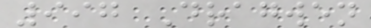997 Dragwen
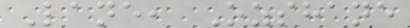Lane, Ozshane
